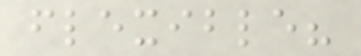flexible?
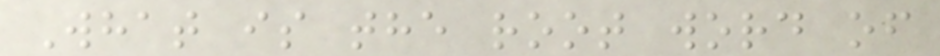What is the root word of
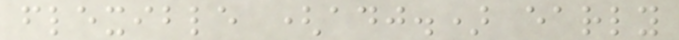flexible (adj.) early
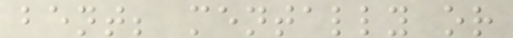bent; mentally or
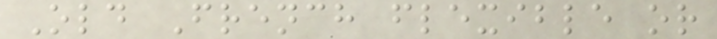Old French flexible or
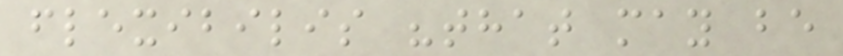flexibilis "that may be
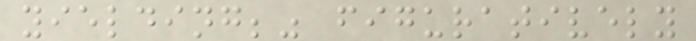yielding;" figuratively
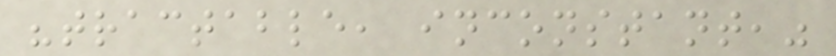"tractable, inconstant,"
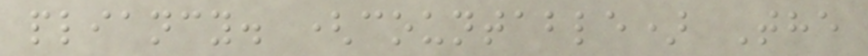pliancy. (countable) The
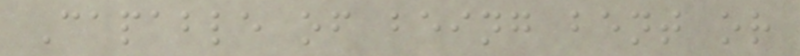Capable of being bent or
